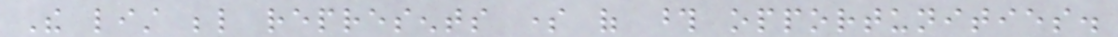The list below represents some of those opportunities.
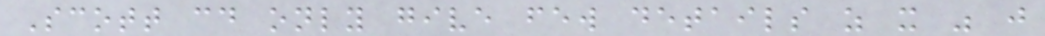Scott could only give few details as it was just
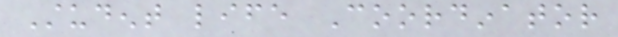Student life Coordinator
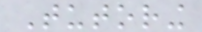Tutoring
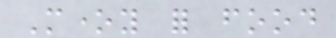Money for food
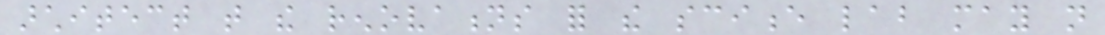architect that the renovations for the science lab may not
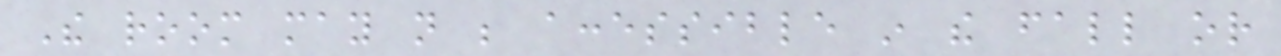The room may not be accessible in the fall or
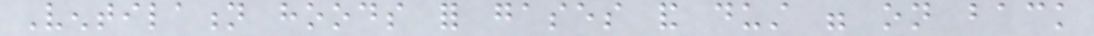Ventilation hoods for gases and dust were on back
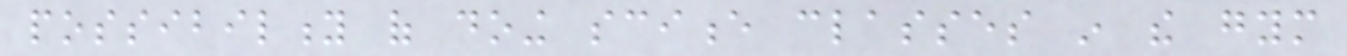possibility of doing science classes in the gym
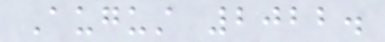August 2022.
